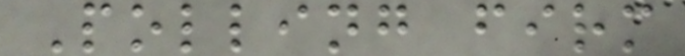Polling firm
